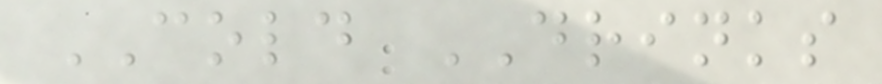COLD DRINKS
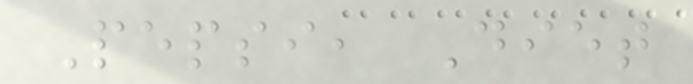Pepsi, Diet
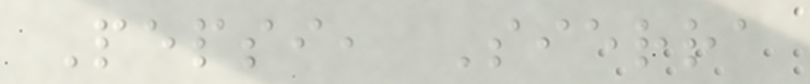Pepsi, Sierra
